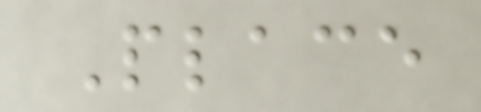Place
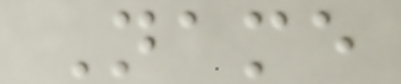Name
